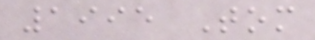1995 Tom
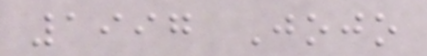1997 Jojo
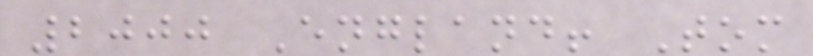2000 England! Tom
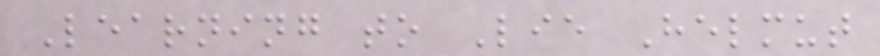Learning to Lie Helmut
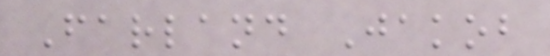Farland Jakob
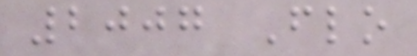2007 Flo
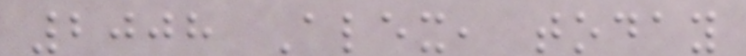2008 Alex, today
